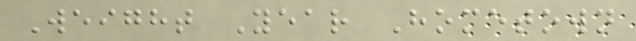Weight Year Hometown
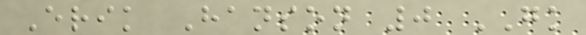Erik Hanson 0 GK
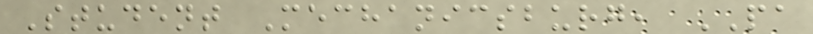Student Mechanicsburg, PA
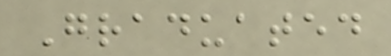Graduated
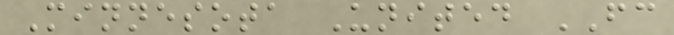Minnesota United FC
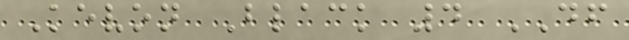Kevon Black 4 DF
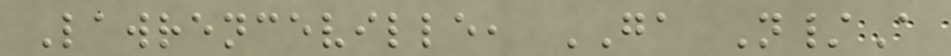Lawrenceville, GA N/A
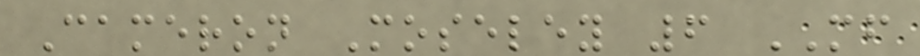Cameron Moseley 6 MF
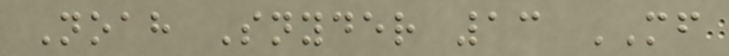Noah Snyder 13 MF
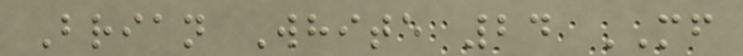Brian White 24 MF
